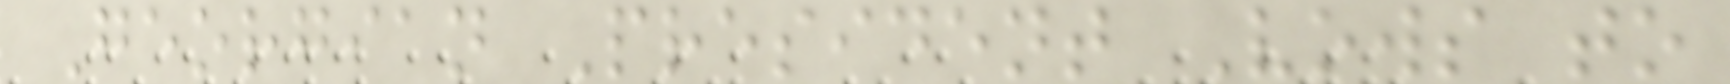Georgian President Vows to
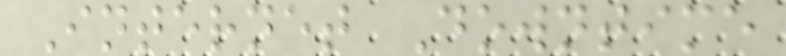Internet Downtime
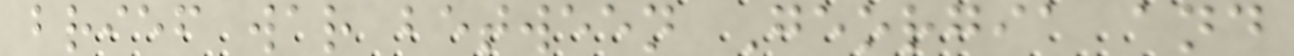brief war between Georgia and
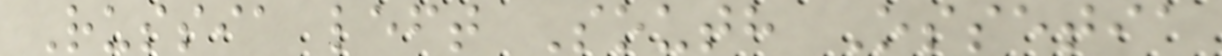Russia left South Ossetia
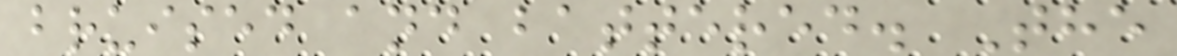bruised and battered. The
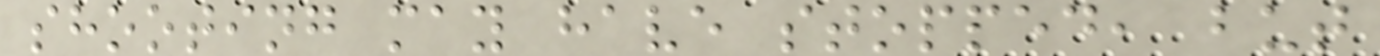shooting may have stopped, but
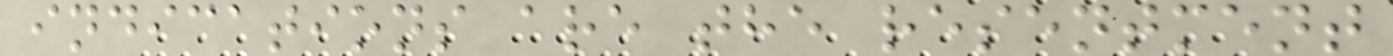indications are the resentment
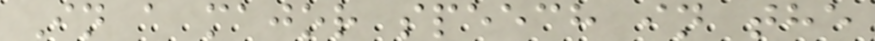In a major speech in the
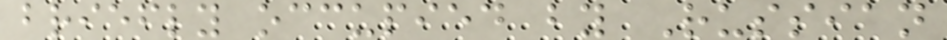briefly occupied by Russian
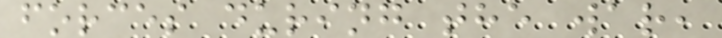forces during the war,
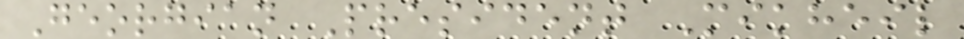Georgian President Mikheil
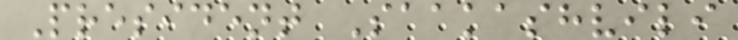President Saakashvili
